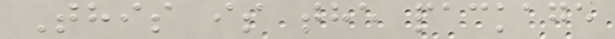This is the package
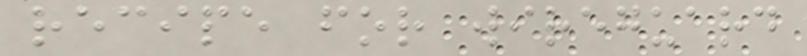recipe for wireguard
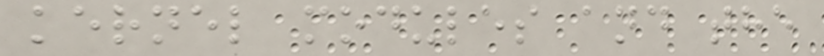kernel modules and the
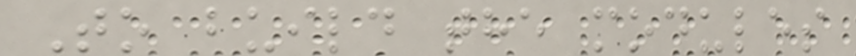To build the modules
